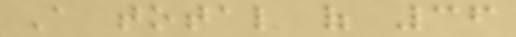A total of 36
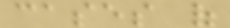cases of
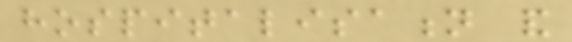hospitalisation and
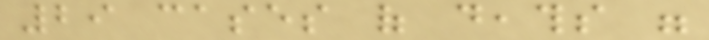29 cases of deaths were
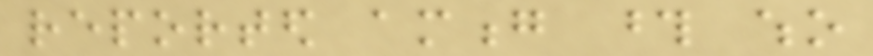reported among those who
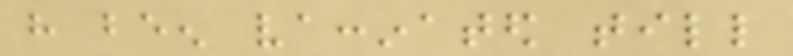have been vaccinated till
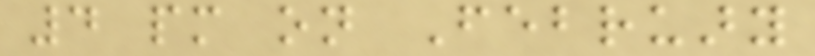4 pm on February
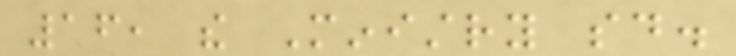16, the Ministry said.
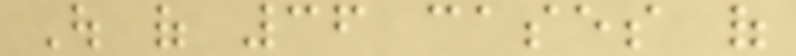Out of 36 cases of
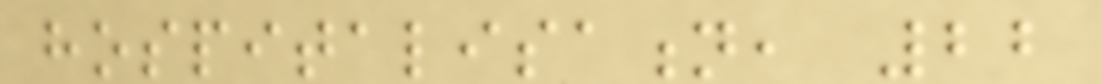hospitalisation, 22
